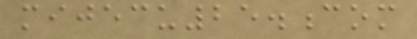mijecu25.com
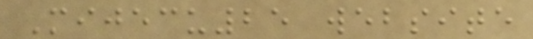Mijecu25 website
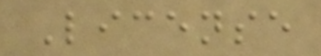License
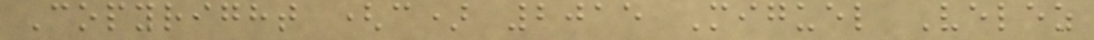Copyright (c) 2015 Miguel Velez
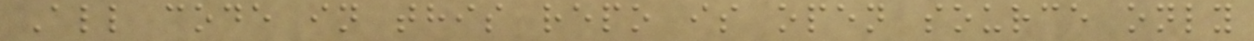All code in this repo is open source only
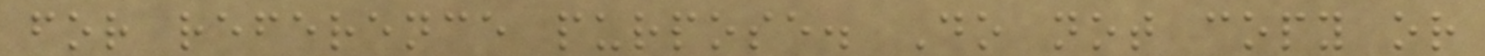for reference purpose. Do not copy or
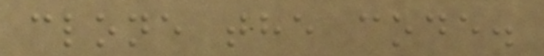clone the code.
